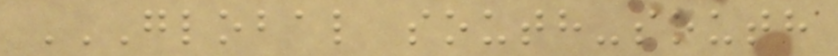GLOBAL SOUTH-SOUTH
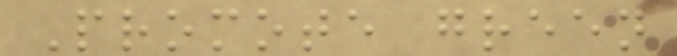Promote green
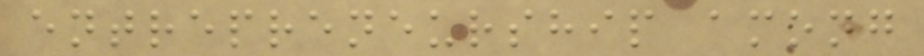entrepreneurship among
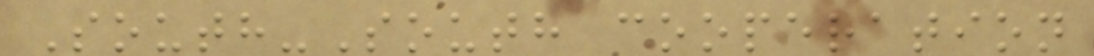South-South cooperation
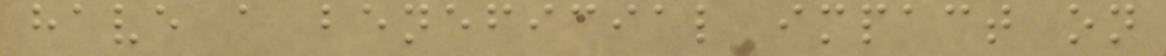have a beneficial impact on
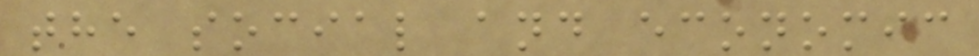the social and economic
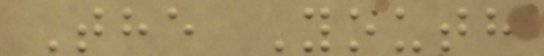The Youth
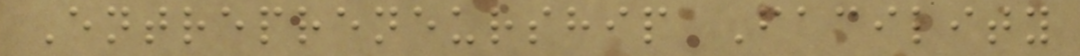Entrepreneurship Facility
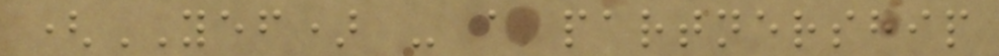(YEF) - a partnership
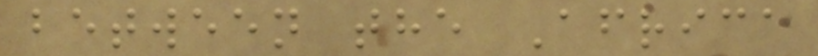between the Africa
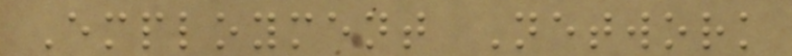Employment Network
